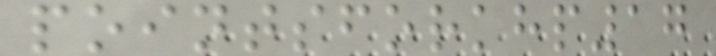pointsforkhp17
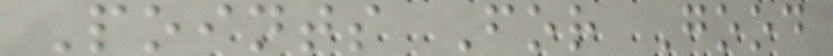Points For Good
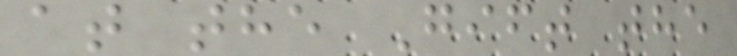at the Gift the
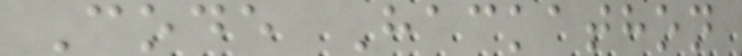Code Hackathon
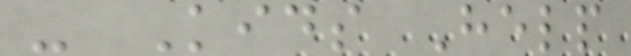- Kids Help
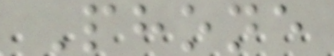Phone
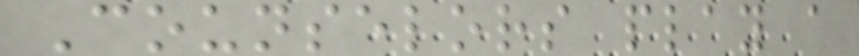Counselors play a
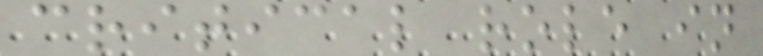critical role in
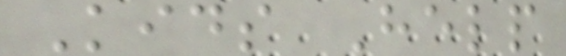Kids Help
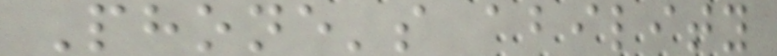Phone's ability
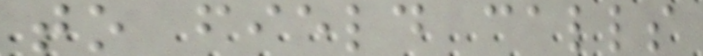to field calls
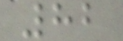82
